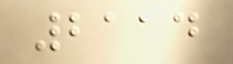2114
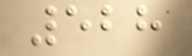528
